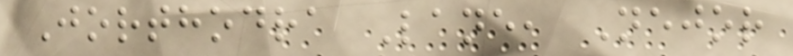Jorthodra Lane, Nejor
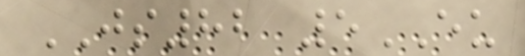JS82 5EU
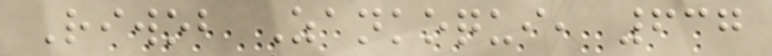Riwob Zankoqui, 637
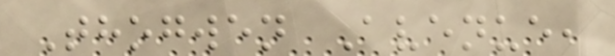Thogwen Avenue,
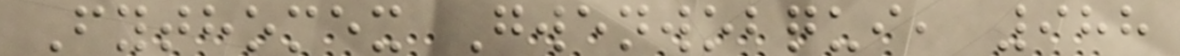Fythomex Gwenwobqui, 988
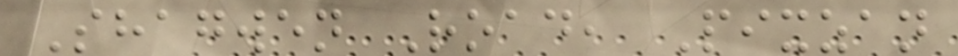Shagwen Road, Pixzan
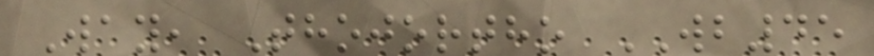Way, Thojortho WB45
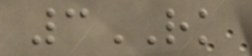3RK
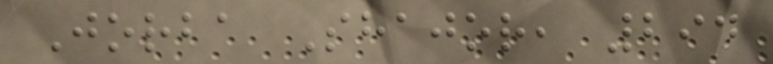Jorba Shajor, 294
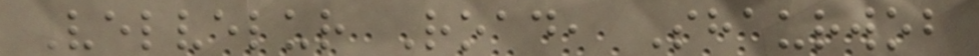Velvelur Road, Shaurwob
